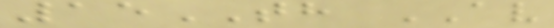15TH AV
